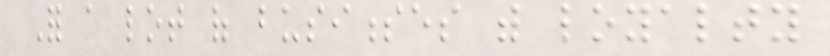For a lot of businesses with loyalty
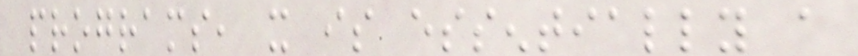programs, it is essentially a
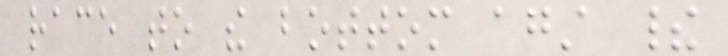race to the bottom against their
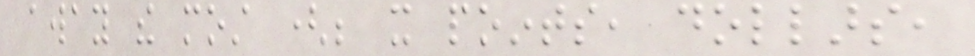away the most (be it points, dollars,
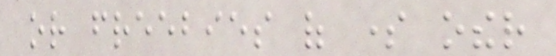or freebies of some other
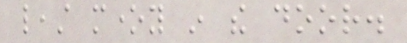least money in the door.
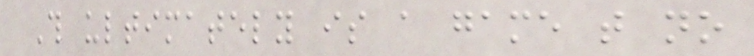This ultimately is a game that no
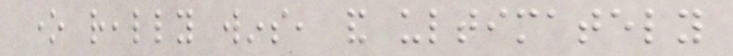one really wins, and ultimately
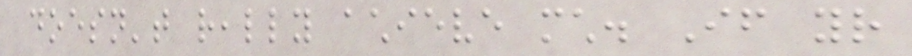doesn't really achieve much. If your
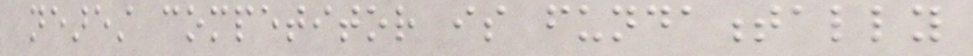nearest competitor is fundamentally
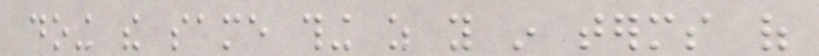doing the same thing as you in terms of
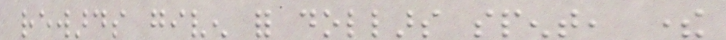rewards given for dollars spent, there
